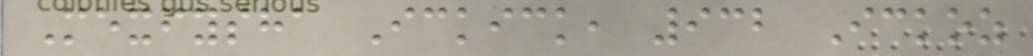Mexfysha Ickick, 932 Ickoz
